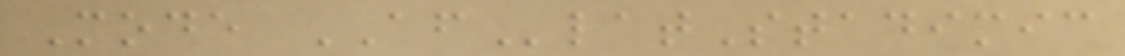Mode AFlatStadimic
